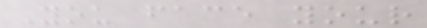You face your
